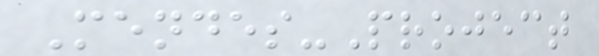Mendes-Project
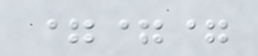===
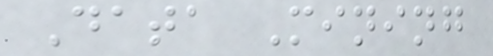Data Mining
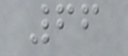66
